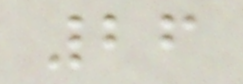26
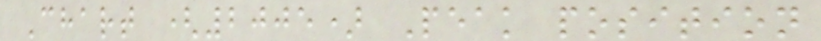Chart (2005) Peak position
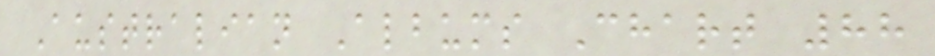Australian Albums Chart 88
